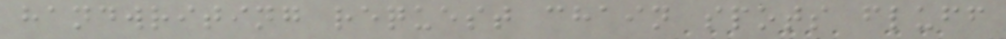handwriting request chain spots fluff
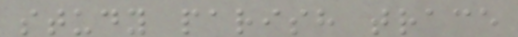study parish trace
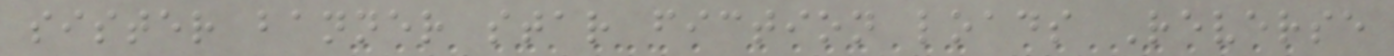sister banner star fiction loads Reverse
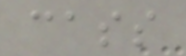cass
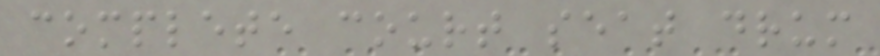complete court seat drum
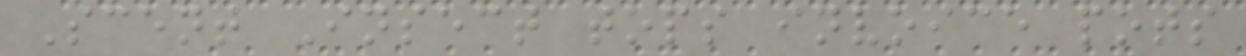Scent Insect tops invoice pots
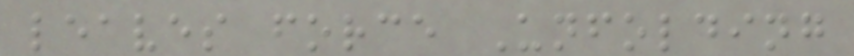leaves force Unfolding
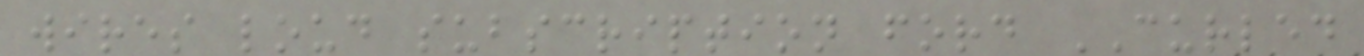wires loud subscription ford CURLED
